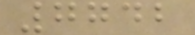7742
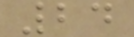24
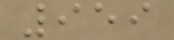959
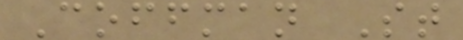Coffman St
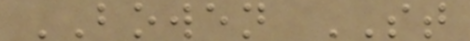BOWEN ST
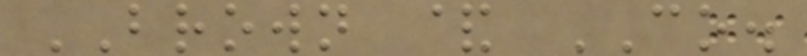BROWN & CO.
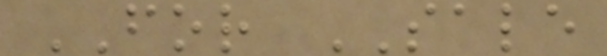FOR SALE
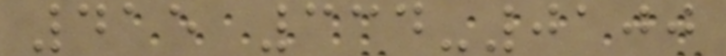415 334-0100
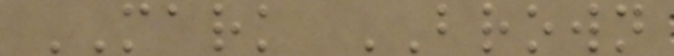MARK BROWN
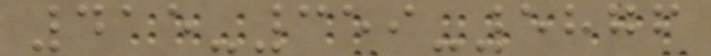415-359-5876
